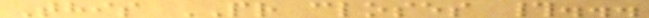This PR closes #...
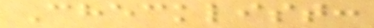Checklist:
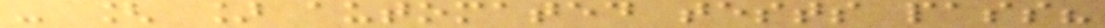- [ ] automated tests pass?
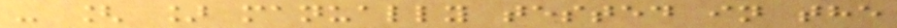- [ ] manually tested in the
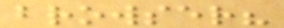browser?
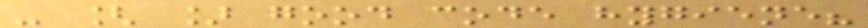- [ ] good code hygiene?
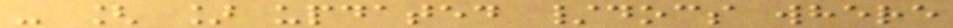- [ ] updated /docs where
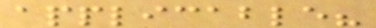applicable?
